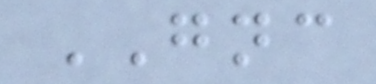GNC
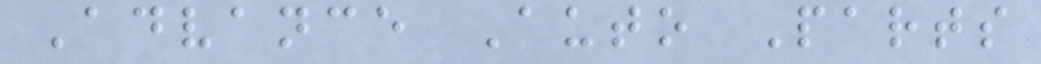Advance Auto Parts
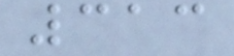313
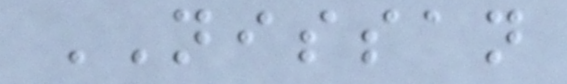NISSAN
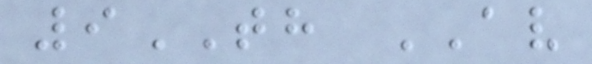9TH AV
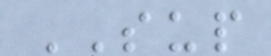SUP
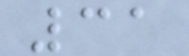31
